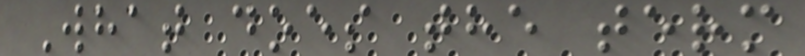What does the term
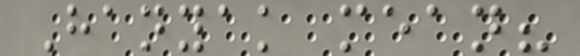Hanyak mean?
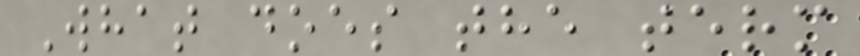What does the term
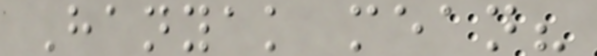Hanyak mean?
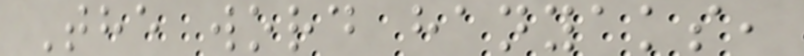The word hanyaks,
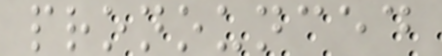pronounced
